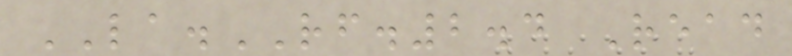LA.RF.2.4 Read
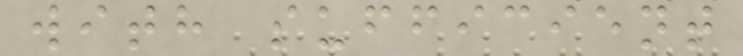with sufficient
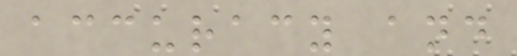accuracy and
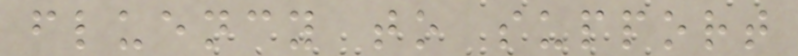fluency to support
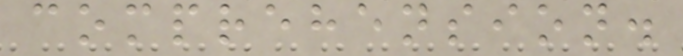comprehension.
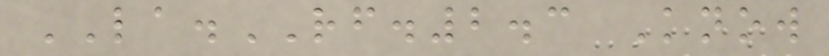LA.RF.2.3 Know
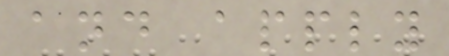and apply
